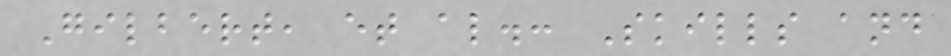Gilbert, et al.: Skills and
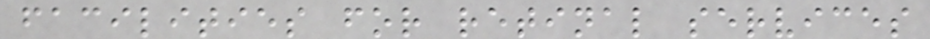facilities for retinal services
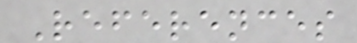References
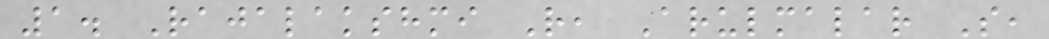1. Rajalakshmi R, Arulmalar S,
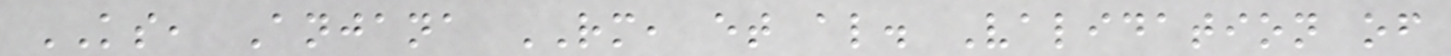KS, Anjana RM, et al. Validation of
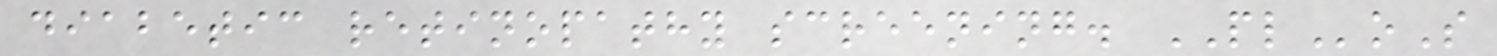diabetic retinopathy screening. PLoS
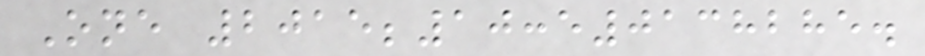One 2015;10:e0138285.
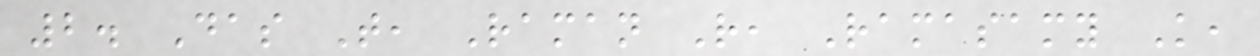2. Das T, Raman R, Ramasamy K,
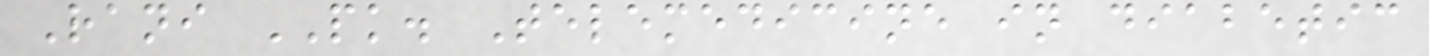Rani PK. Telemedicine in diabetic
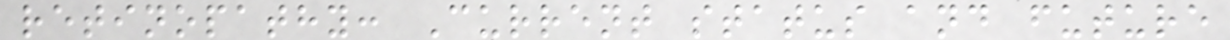retinopathy: Current status and future
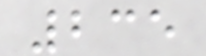235
